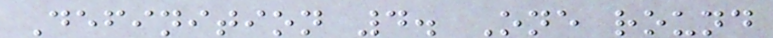Definition 4. One round
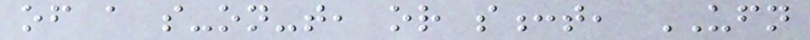of a s-on-t, or s:t, UFN
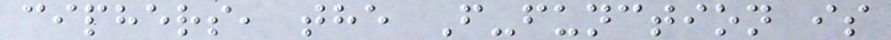ciphers, the F-function is
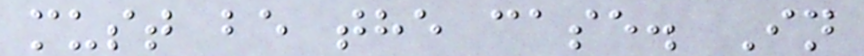must be the case. In
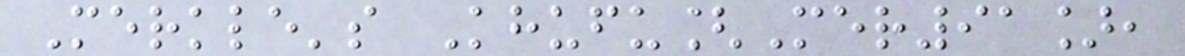Merkle's Khufu[Mer91],
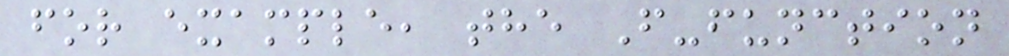for example, the F-function
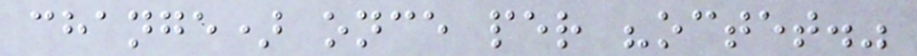change) once per "octet."
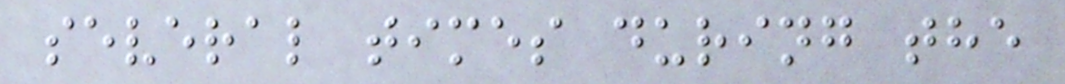several times during the
